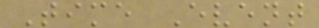Time Event
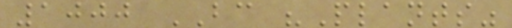1000 BC "Plants"
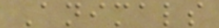Animals
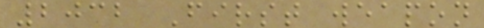2032 First weapon
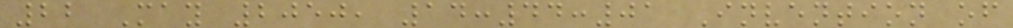22 May 2050, 14:44:01 Invention of
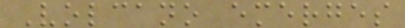Volcano emerges
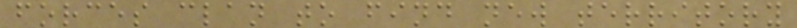forces clan to find new territory
